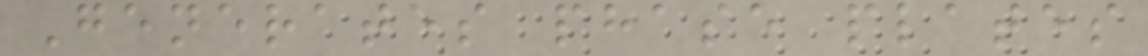Generates phase plates
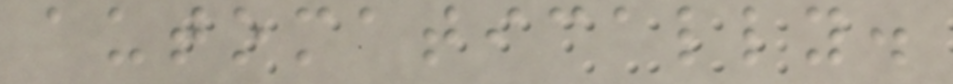automatically.
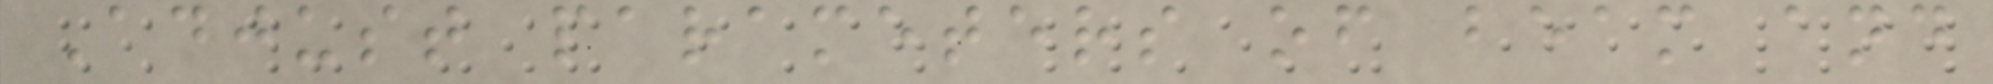Adjust parameters of beam and
